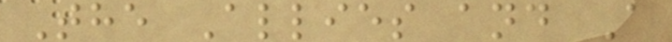The Allies and A
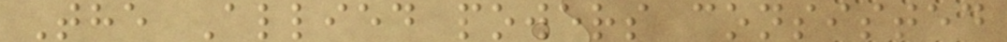The Allied powers consisted
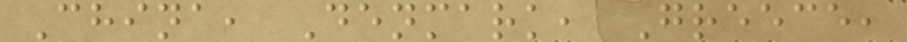China, Denmark, Greece,
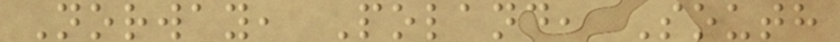Norway, Poland, South
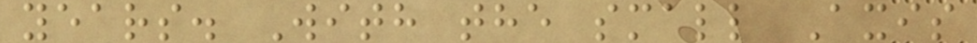years. With the small Axis
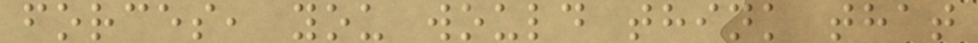forces, you would think that
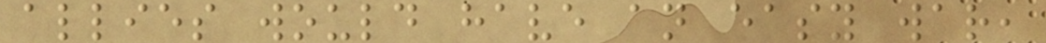allies would have an easy war,
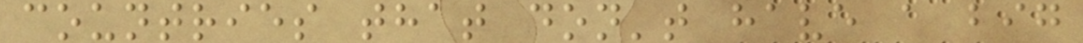countries that don't have a big
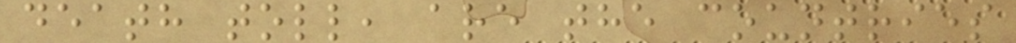death toll, are the countries
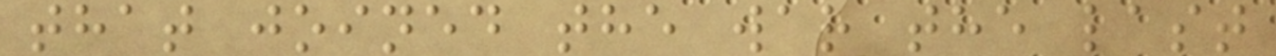that joined the war the last
